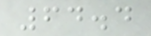64.4
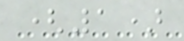(1)
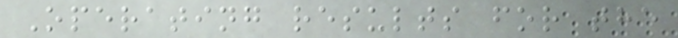Operating results for the
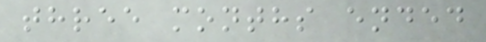three months ended
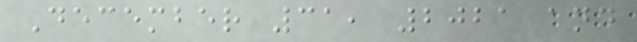December 31, 2021 and
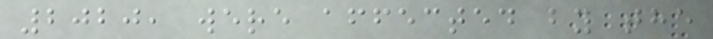2020, were affected by the
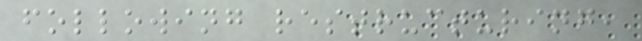following restructuring,
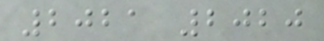2021 2020
